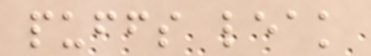puffs leak
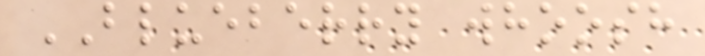BLUEBERRY whoosh
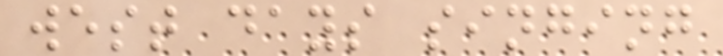west days singing
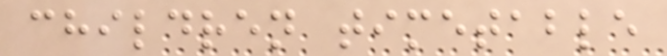children timetable
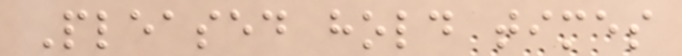Pleased hold times
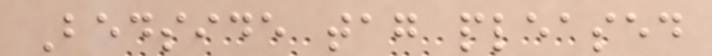Bedside tag pleased
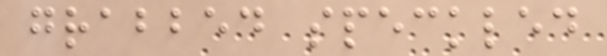grabbed speckled
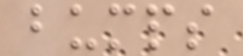bumps
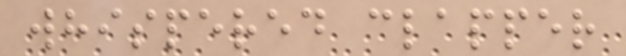whispered clapper
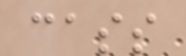cass
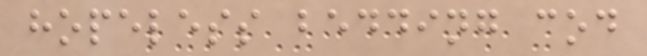hopeless bedding cod
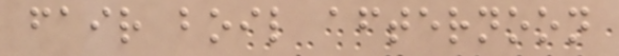fair boil afternoon
